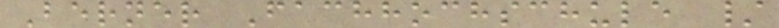Berner Fachhochschule /
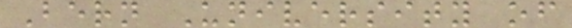Bern University of
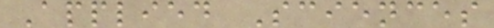Applied Sciences
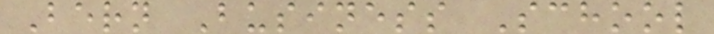Bern Business School
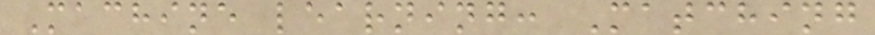Machine learning: Matching
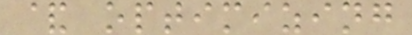& optimizing
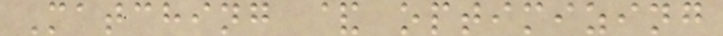Matching & optimizing
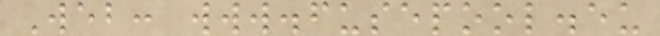Web: www.fusepool.eu
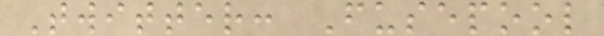Twitter: Fusepool
